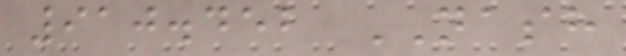910.452 NASH
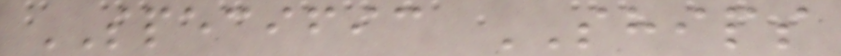SPECIFIC SHIPS
